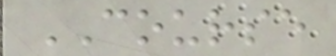COURSE
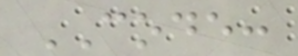CODE:
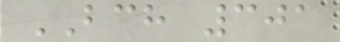BCH 301
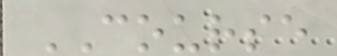COURSE
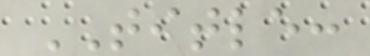TITLE:
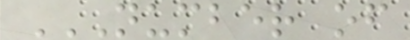NUMBER OF
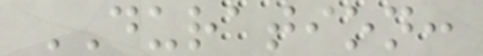DURATION:
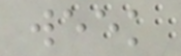week
